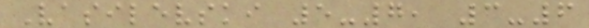Vasilevski 5-7, 3-6
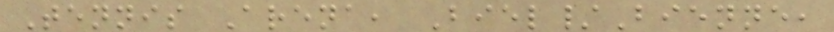Tennis Arena, Biel/Bienne,
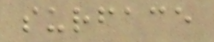surface
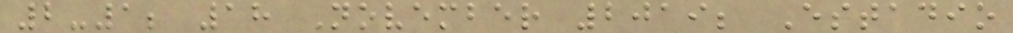2-1; 18 November 2019; Estadio
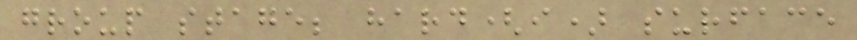group stage; hard(i) surface
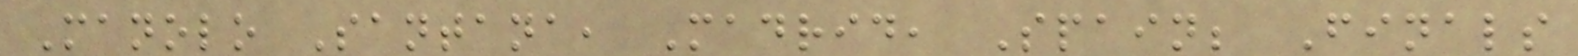Manolo Santana, Madrid, Spain; Finals
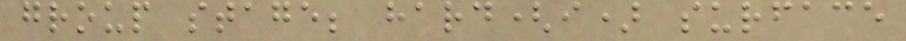group stage; hard(i) surface
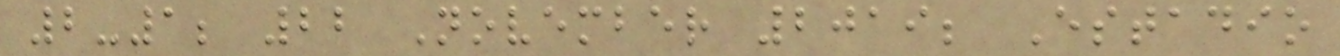2-1; 22 November 2019; Estadio
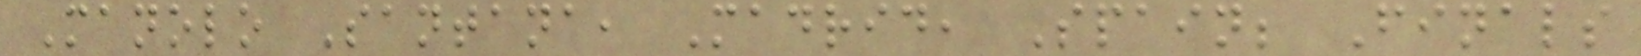Manolo Santana, Madrid, Spain; Finals
